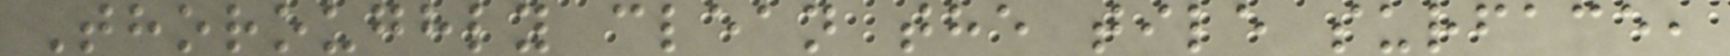Thoroughly clean the tile surface,
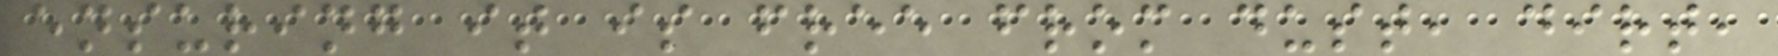ensuring it is free from dust, dirt,
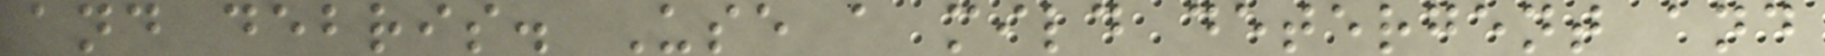and debris. Use a mild detergent and
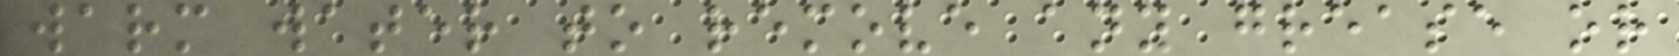warm water to remove any grease or
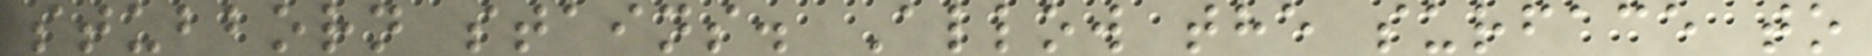stubborn stains. Allow the surface to
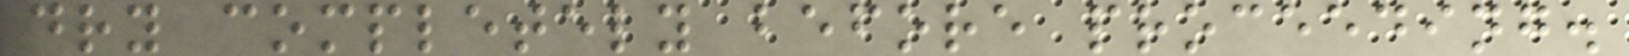dry completely before proceeding.
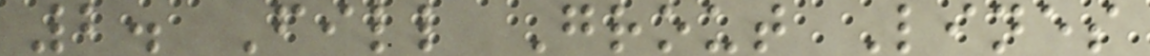2. Fill Grout Lines
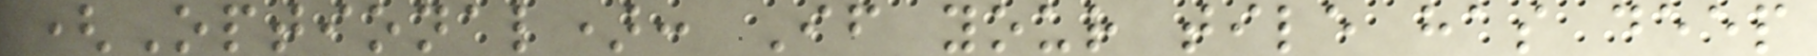(Optional): If your tile has deep
